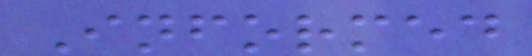Informed
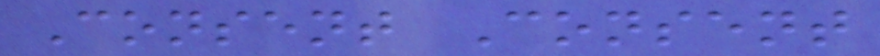Consent Consent
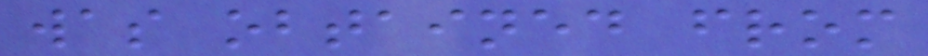was obtained from
